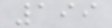199
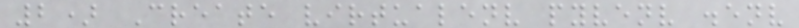2) Create virtualenv pyvenv .env
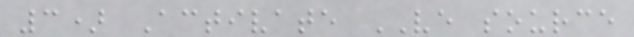3) Activate VE source
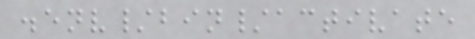.env/bin/activate
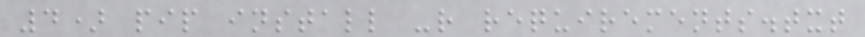4) pip install -r requirements.txt
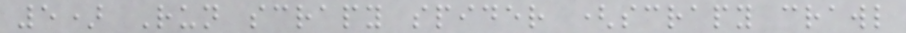5) Run scrapy spider (scrapy crawl
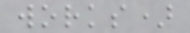works)
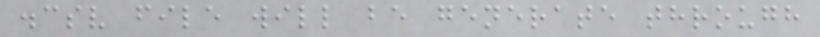.csv file will be generate through
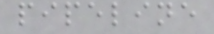pipeline
